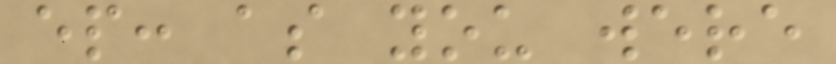ep: as you were
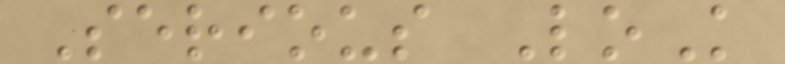Serious LoK
